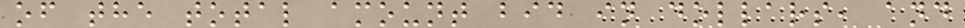of the total amount bid in dollars, and
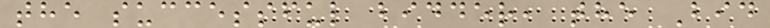the successful bidder, the Bid
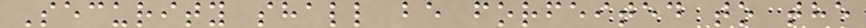Security shall be forfeited to the
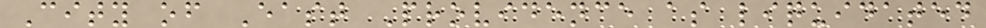City of East Providence as liquidated
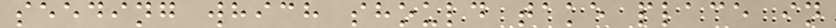seeding which should take place in
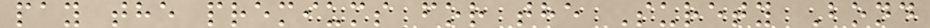pay the premiums for the Surety Bond
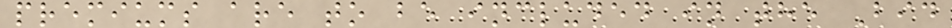premiums are to be included in the Bid
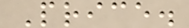Price.
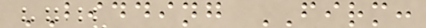BIDDING FIRM:
